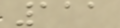111
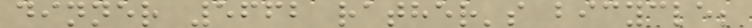dinner 5662 rather's bicycle;
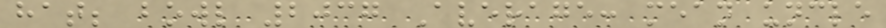hat; bowl 2037 Average: mean uncle
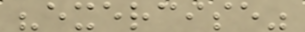"exercise"
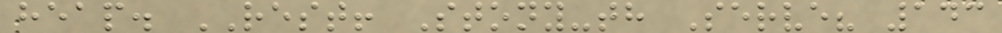heap. REST! Stony-th Serve? 143
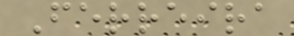Ferreira
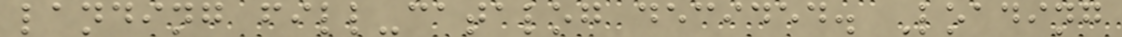landing fill-catalog decided. Loading
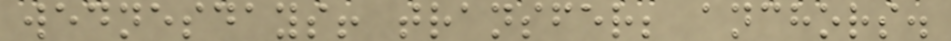wednesdays! transfer; anchors.
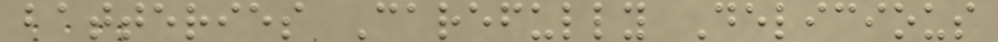batteries Carefully Delicious
